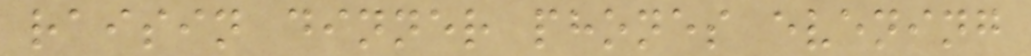raisin dinner phones evening
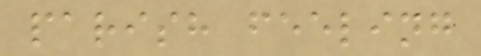parish feeling
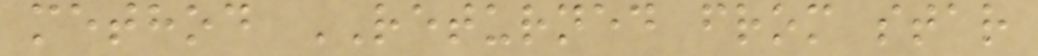method RETURNED from star
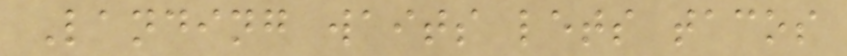Landing waits lets tacos
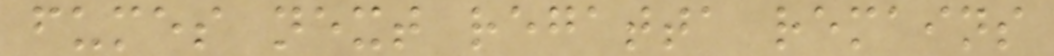fumes next regatta remains
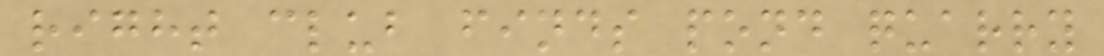right club finds pond quarry
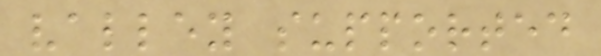valley supported
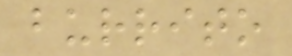burrito
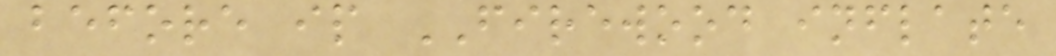before ip FIREWOOD inflate
